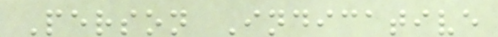Person Indicative
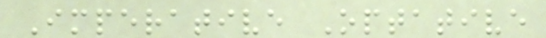Imperative Optative
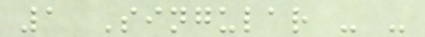1 Singular - -
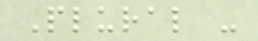Plural -
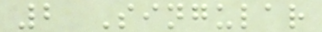2 Singular
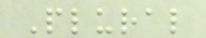Plural
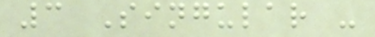3 Singular -
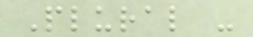Plural -
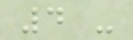4 -
